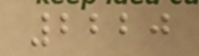2220
